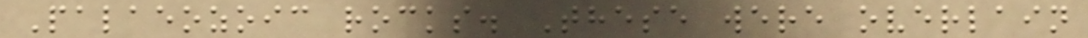Palaeozoic rocks. These were overlain
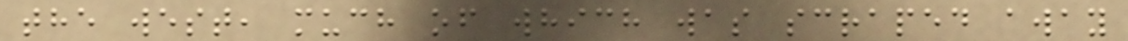the west, much of which was scraped away
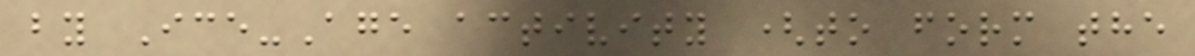by Ice-Age activity (to form the
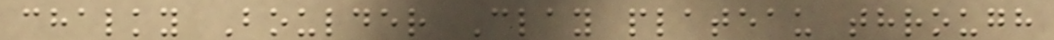chalky Boulder Clay plateau through
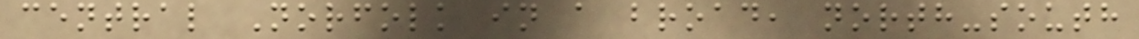central Norfolk in a broad, north-south
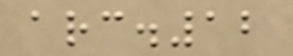arc.12
